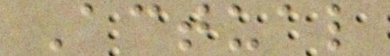Actual
